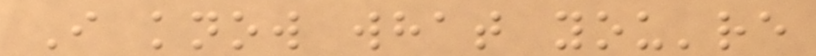I know what you're
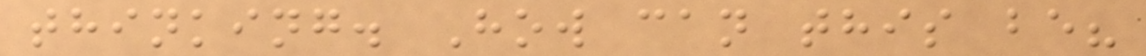thinking. How can this be?
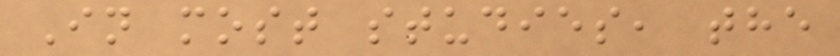In most studies, the
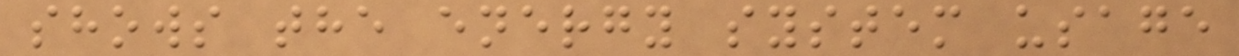shows the energy system usage
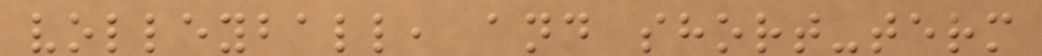volleyball, and short-term
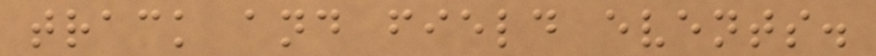track and field events.
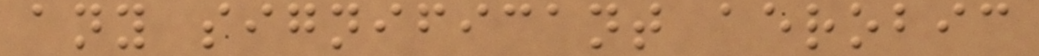any significant aerobic
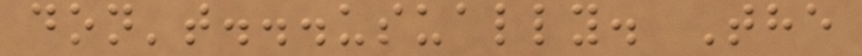don't...usually. The
